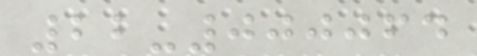22-000064
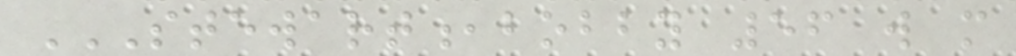STEWART,BOBBY 56 W M
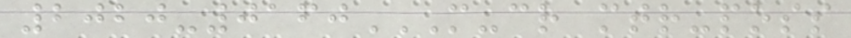2020-0160M-CR MTR-POSS
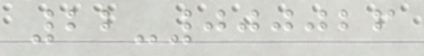22-000026
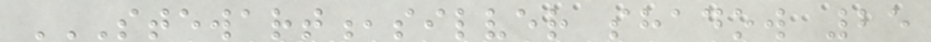STEWART,SILVER SHADOW 25
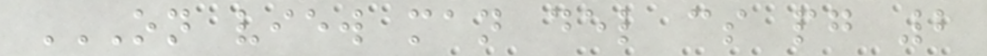ON VIEW MAN DEL CS PG 2
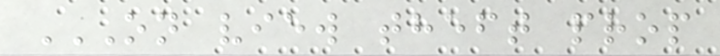ON VIEW THEFT PROP
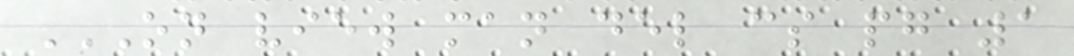ON VIEW MAN DEL CS PG 1
